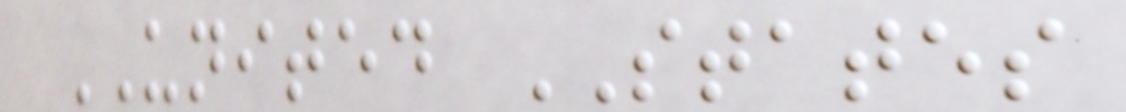UNITED STATES
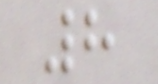8
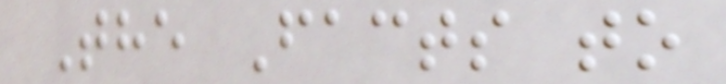The Facts to
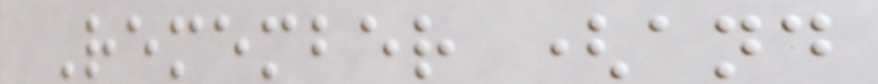Remember (and
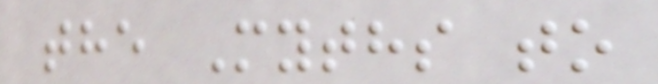the Myths to
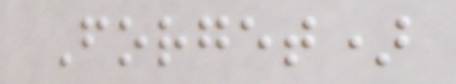Forget)
